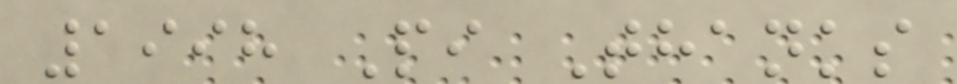1998 Pi Thanks
